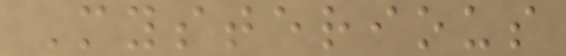Mysterious
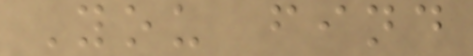You find
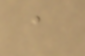a
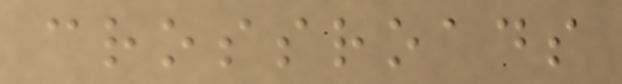crossroads
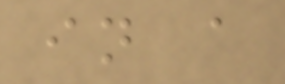in a
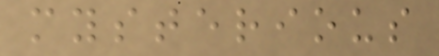mysterious
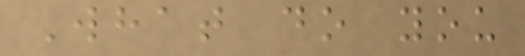What do you
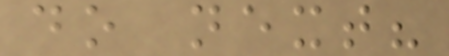do next?
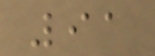91
